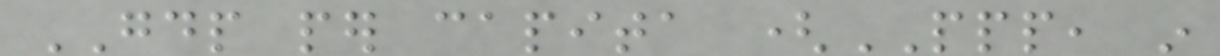GDP per capita (PPP, in
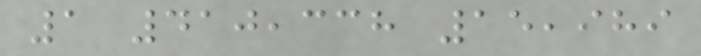1 410,338 15,989
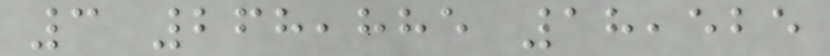3 268,885 18,525
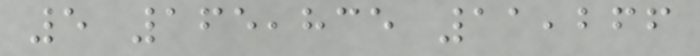5 165,835 11,266
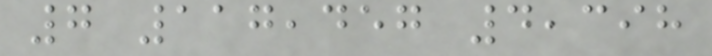7 117,457 4,398
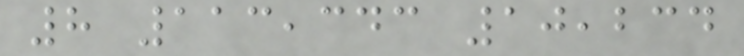8 113,343 10,234
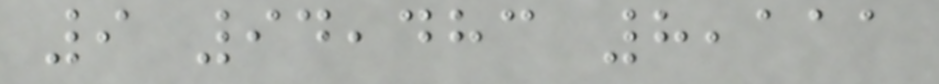9 94,483 8,111
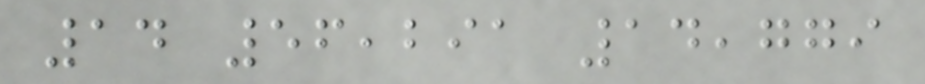14 56,291 14,779
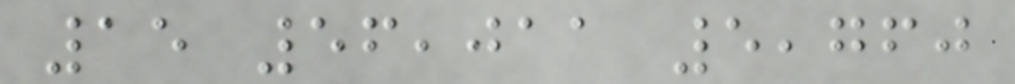15 56,011 5,760
